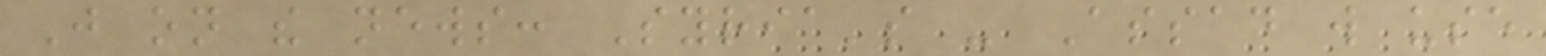Just on the news: Syria's - Assad will use
